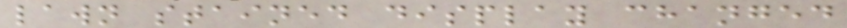lawn stained display changed
